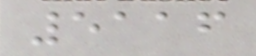5116
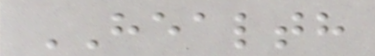HEALTH
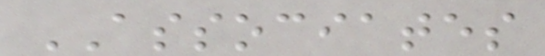ASSOCIATES
